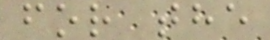for the
